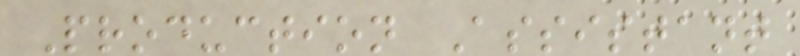Production Assistant
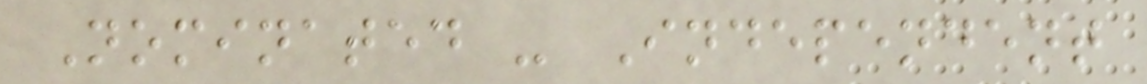Nominated - Independent
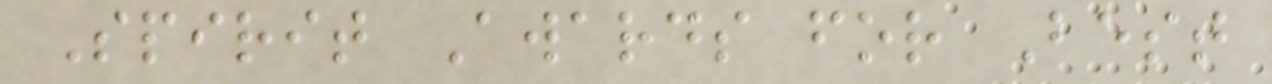Spirit Awards for Best
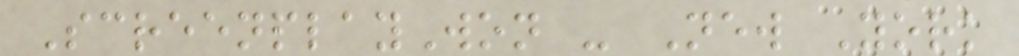ScreenplayWon - New York
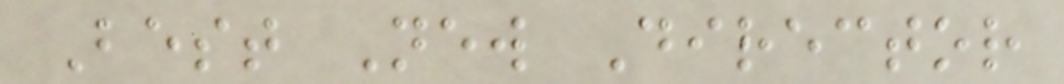Best New Director
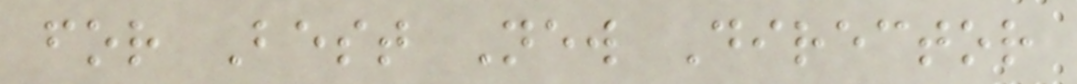for Best New Director
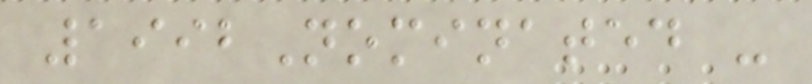1992Nominated -
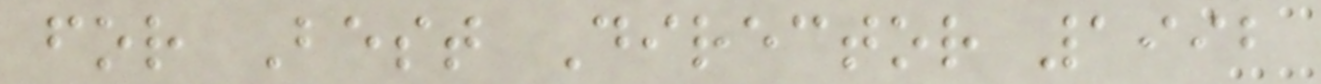for Best Director 1992
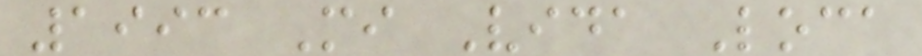1993 Mi Vida Loca
